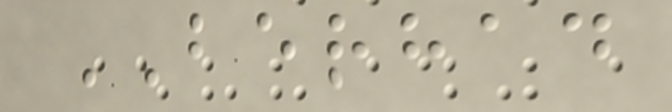BERHAD
